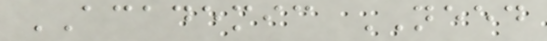ACADEMIC NEED
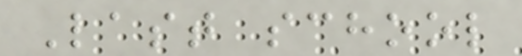Last school
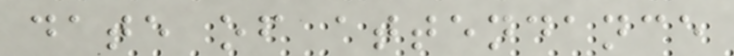date of attendance
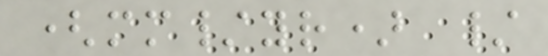(mm/yr) /
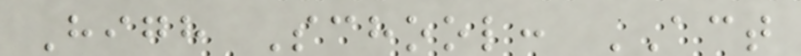High School: ACT
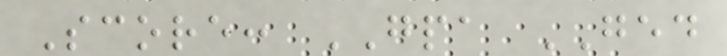Score: GPA GED
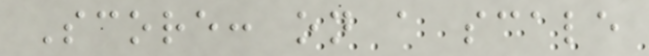Score: on a scale
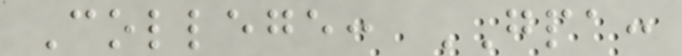College: GPA:
